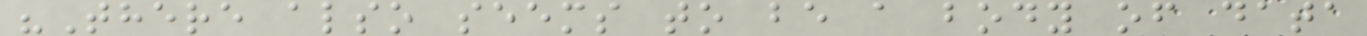"There also seems to be a body of data
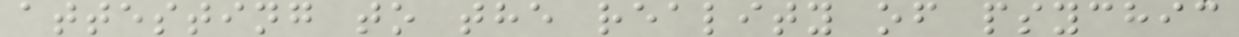attesting to the reality of psychic
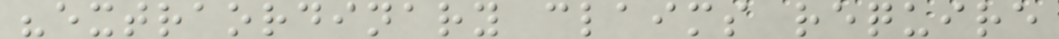"extraordinary claims require
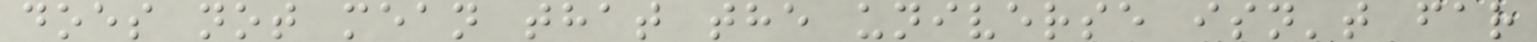does not mean that the universe isn't far
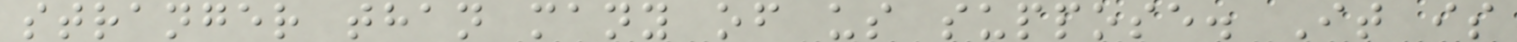stranger than many of us suppose. It is
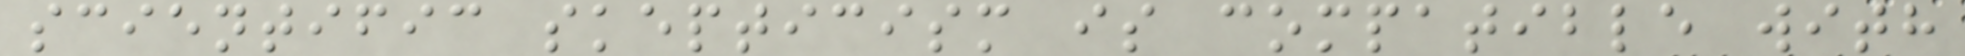scientific skepticism is compatible with
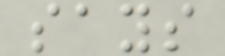says
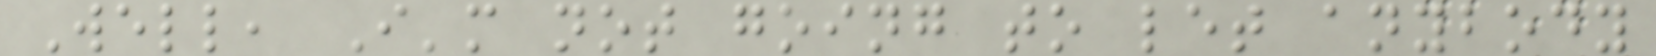Well, I'm not going to let anybody
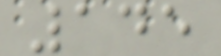145
